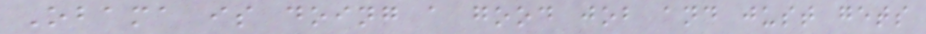Obama is doing a good job and just gets
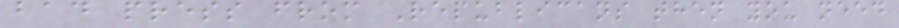bad press from Republicans then you need
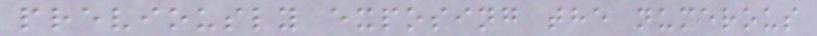previously exposing the numerous
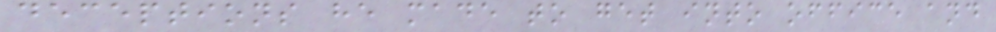deceptions he made to get into office and
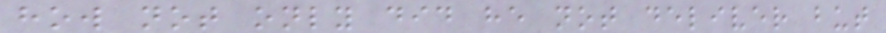how not only did he not deliver but
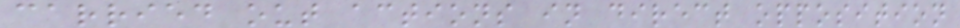carried out actions in direct opposition
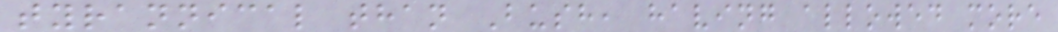tyrannical than Bush, having allowed more
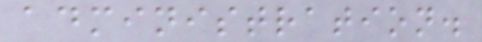administration.
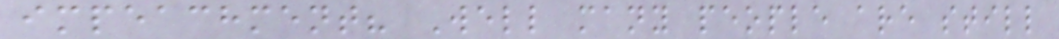impeachment? Well many people are still
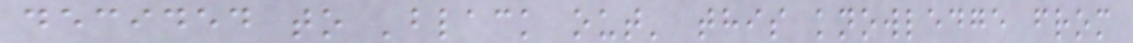decided to 'black out' this knowledge from
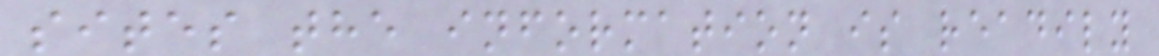sites the information is readily
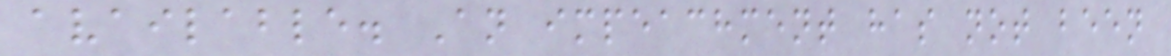available. An impeachment has not been
